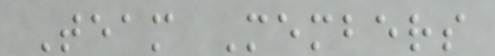Team Members
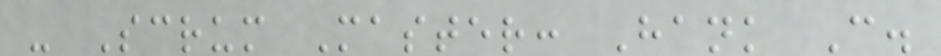- Scrum Master: Hank C.
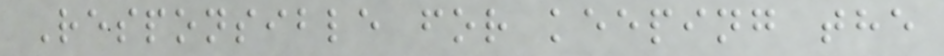Responsible for keeping the
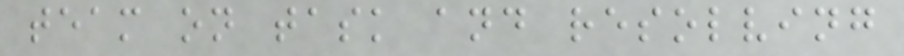team on task and resolving
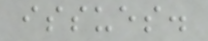issues.
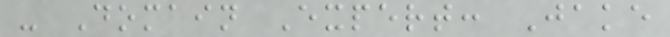- Domain Expert: Jake
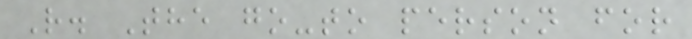R. The go-to person for
